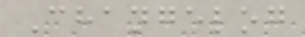Changelog
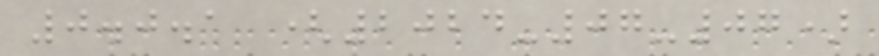0.0.1 (2024-07-07)
